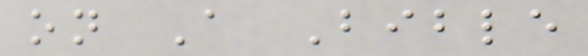on A Bible
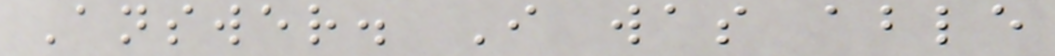Answer. I was able
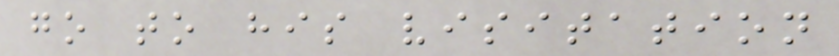go to his visitation
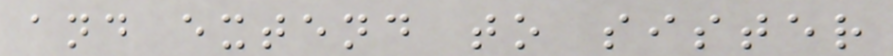and extend to sister
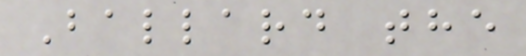Ballard the
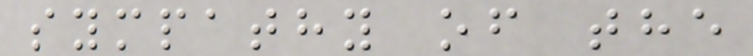sympathy of the
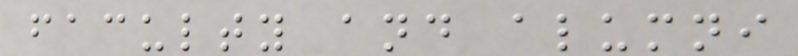faculty and alumni
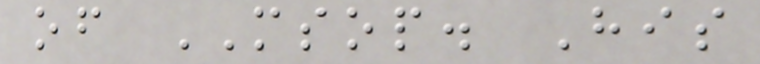of MSOP. His
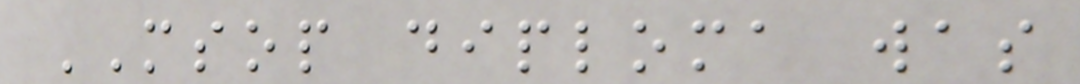MSOP diploma was
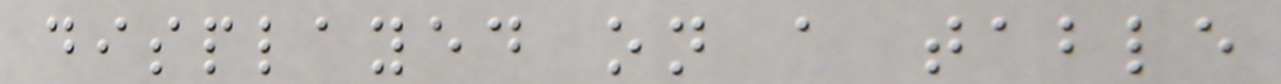displayed on a table
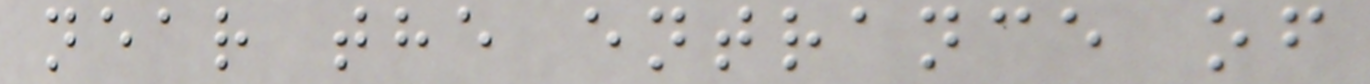near the entrance of
